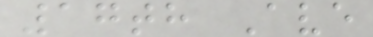17th Ave
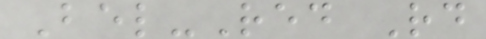Bel-Red Rd
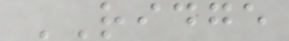RIDGE
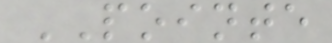POINTE
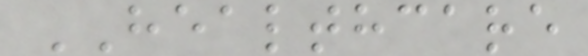HEALTHCARE
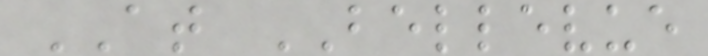AT BELLEVUE
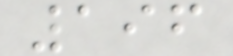196
